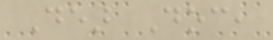Dear Doc,
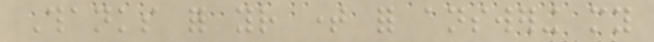Thanks for your time for answering my
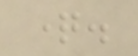question.
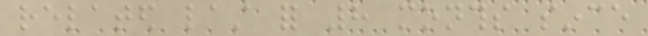related last for 8 months since
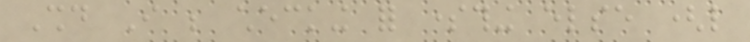Should I be checking for something else (like
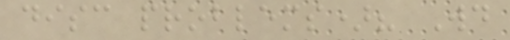disc problems)? Would
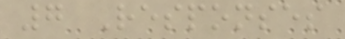7 Responses
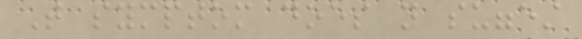That symptom does not suggest
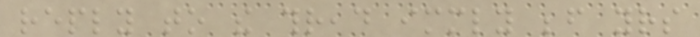reply to the thread immediately before yours
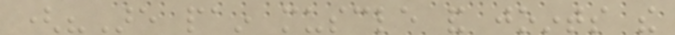("Are pain muscle and joints the
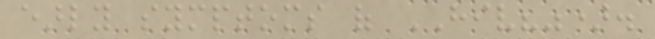early symptoms of HIV?").
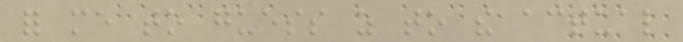for me to guess as to the actual
